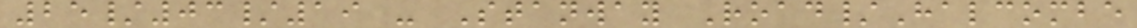25/03/19 - Stanway Road/Halcombe
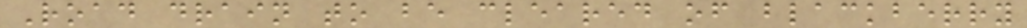Road drain to be cleared of blackberry
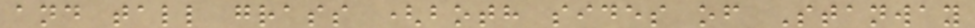and tall grass (both sides of Stanway
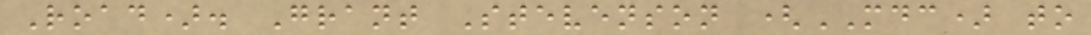Road). Grant Stevenson (MDC) to
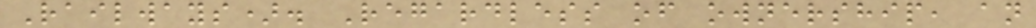Railways). Regardless of ownership, an
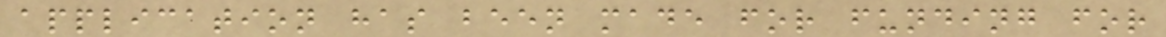application has been made for funding for
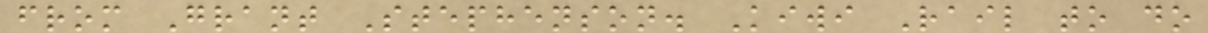from Grant Stephenson. Kiwi Rail to do
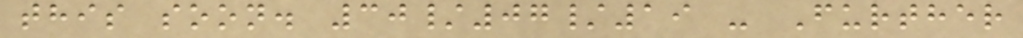this soon. 30/07/19 - Further
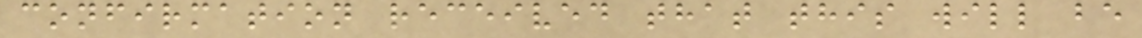confirmation received that this will be
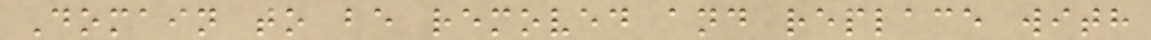Domain to be removed and replace with
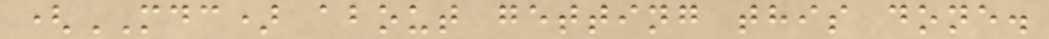(MDC) about getting this done.
